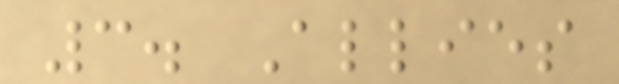3. Allies
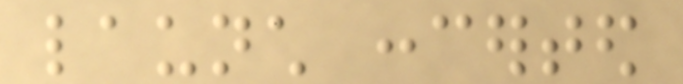launch concerted
